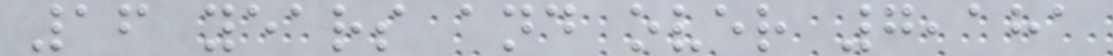16 years and over 7,181
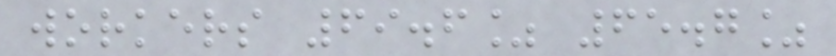workers 69.6% 65.7%
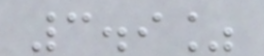3.9%
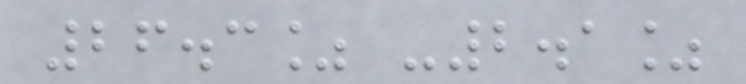26.3% -2.1%
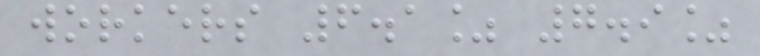workers 6.1% 7.9%
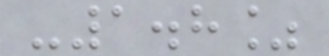-1.8%
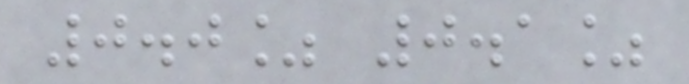0.0% 0.1%
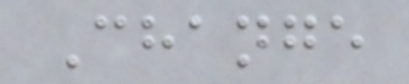Change
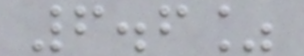6.6%
